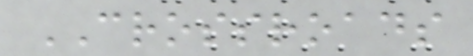CROSSROADS
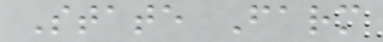State Farm
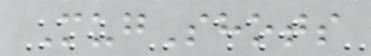MugShots
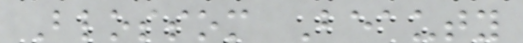Blossom Beauty
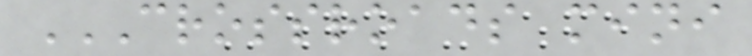CROSSROADS MINI
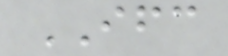IFC
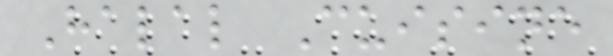Halal Cuisine
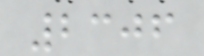2306
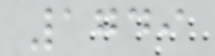1749
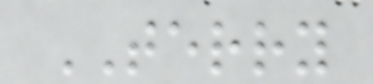TERRY
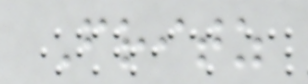Fritz
